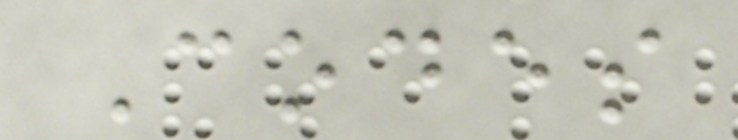Codes
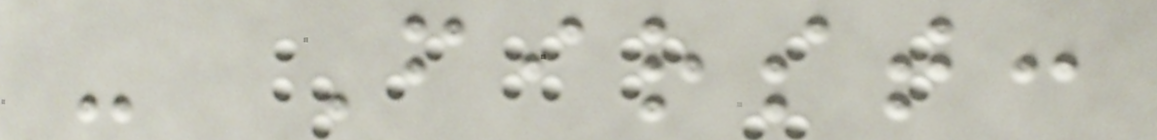- First:
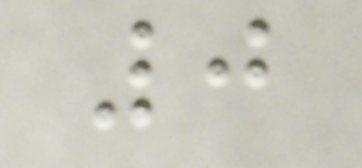0
